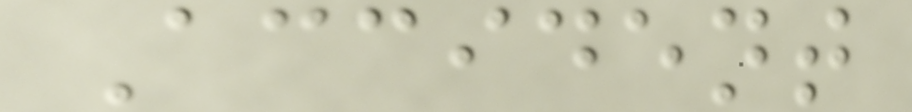Accident
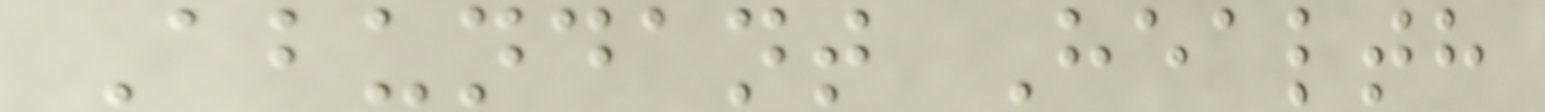Abundant Health
